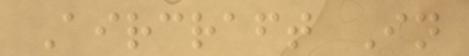Aircraft In
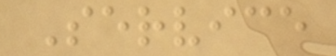Service
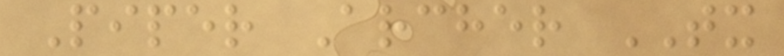Piper Archer TX
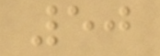50
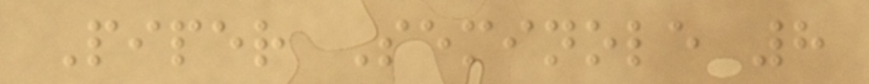Piper Seminole 8
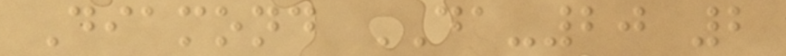Diamond DA-20 2
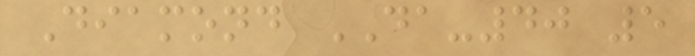Diamond DA-40 5
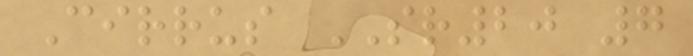Cirrus SR20 7
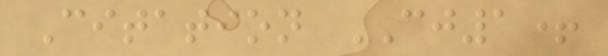Citation CJ1+
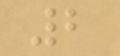2
